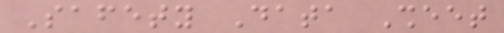Safety Data Sheet
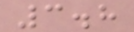3.8
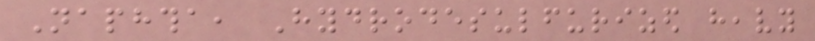Naphtha, Hydrodesulfurized heavy
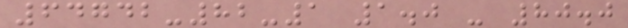64742-82-1 1.0 - 80.0
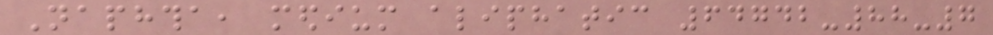Naphtha, medium aliphatic 64742-88-7
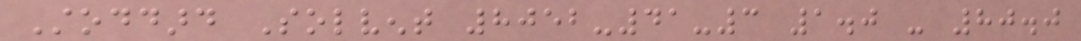Stoddard Solvent 8052-41-3 1.0 - 80.0
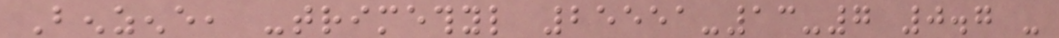Benzene, -trimethyl 25551-13-7 0.7 -
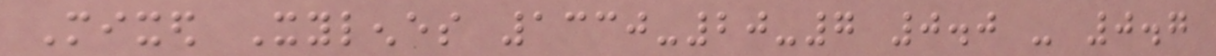Mixed Xylenes 1330-20-7 0.0 - 0.7
